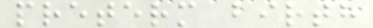preterm birth
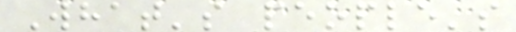What's people's
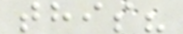this?
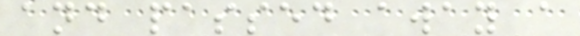and passed away a
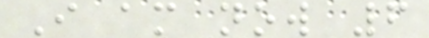I am now 6
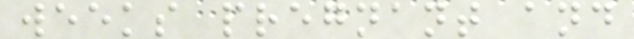weeks pregnant and
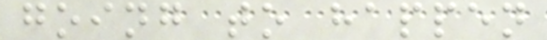going to happen
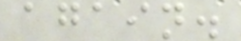again.
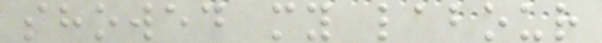showed my labour
